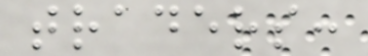traders:
